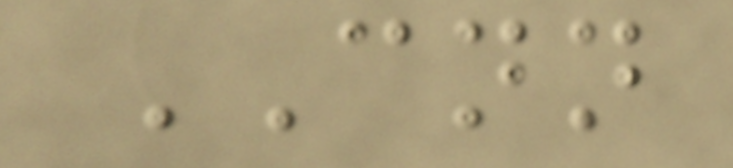CNN
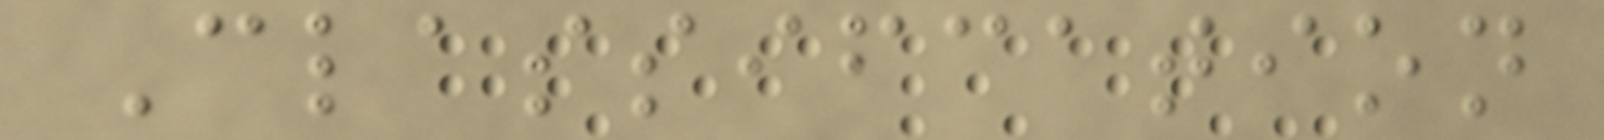Classifcation
